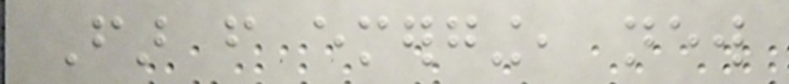Far from emerging, new
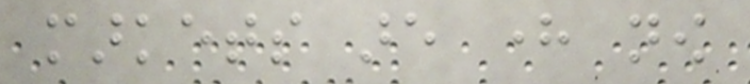markets are here now
